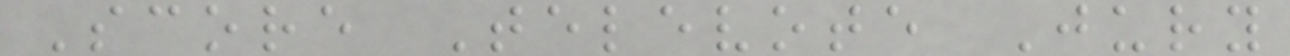Score Televote Jury
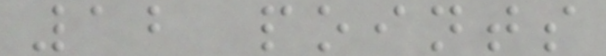12 points
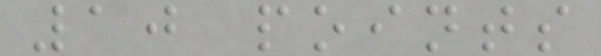10 points
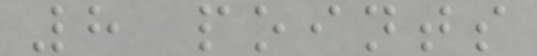8 points
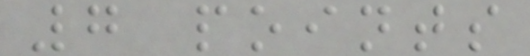7 points
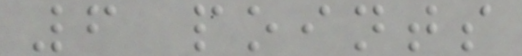6 points
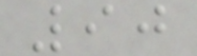90
